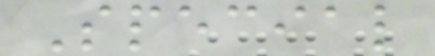Special
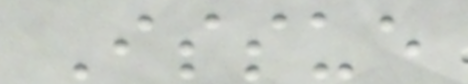Issue
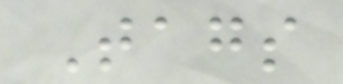Tags
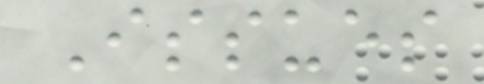Issues
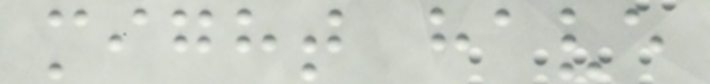might have
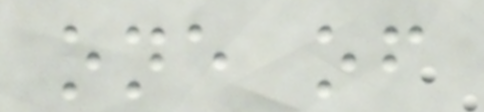one of
